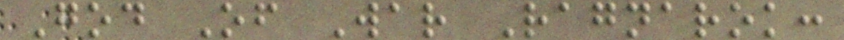God Of War Ragnarok:
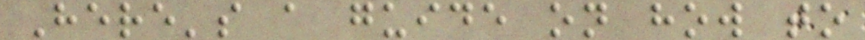Here's a guide on how to
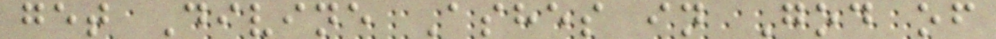get Divine Ashes in God of
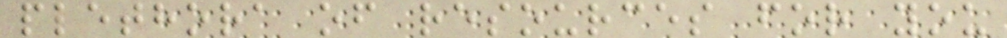plethora of resources for you
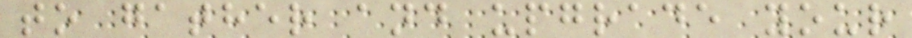to gather and upgrade your
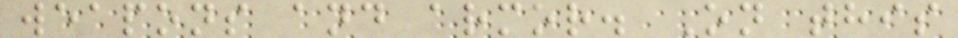weapons and armor. On this
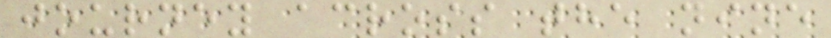journey across the nine
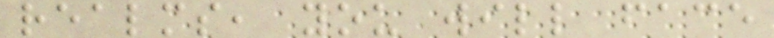realms, you will face
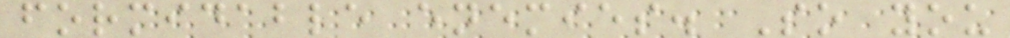formidable enemies. So you
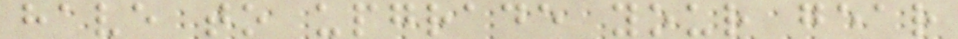have to upgrade your gear
